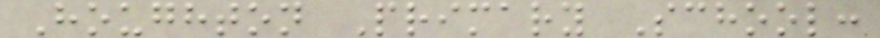Houghton Primary School:
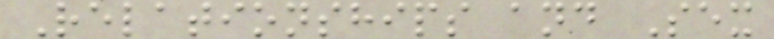Relationships and Sex
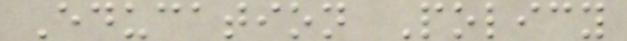Education Policy
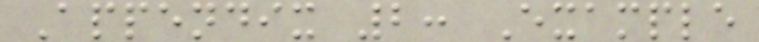Appendix 2: Example
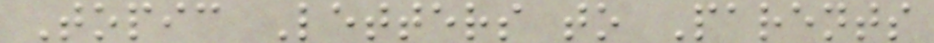Topic Letters to Parents
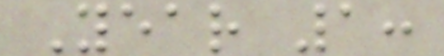Year 1:
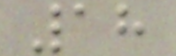18
